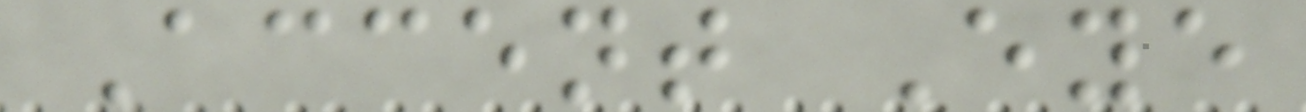Accent Eye
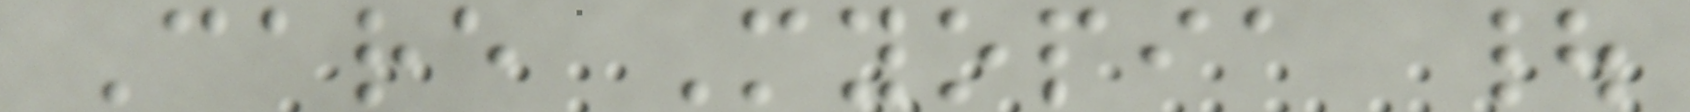Care Myopia |
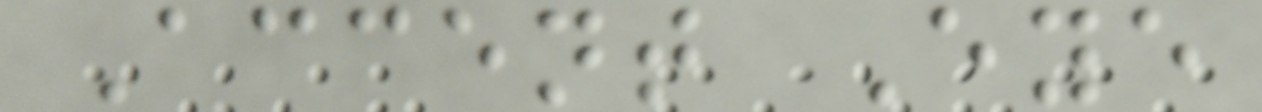Accent Eye
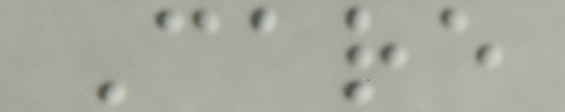Care
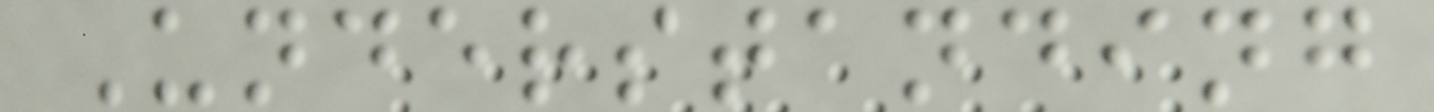Understanding
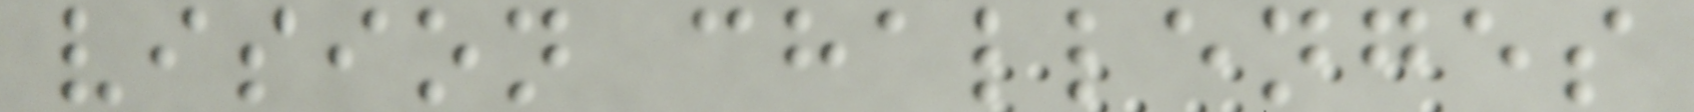vision challenges
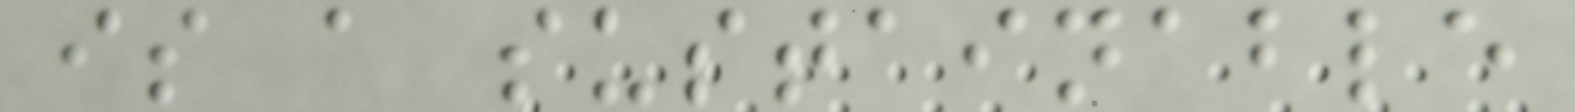is a sustainable
